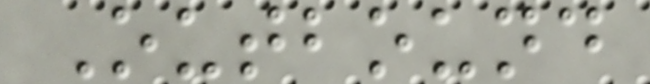Outbound
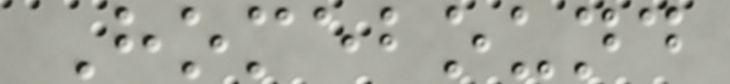Homebound
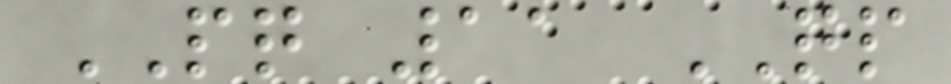PQ 11 QP
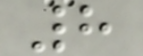8
